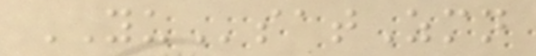YUsatZmn
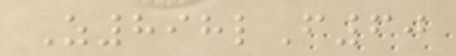Z898lF60
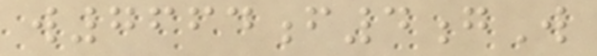w7664f4gW
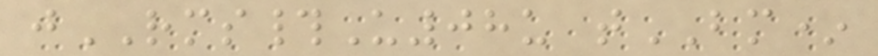jRMS#U08u tBM*
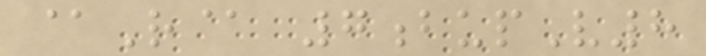@R@ 7bupV8
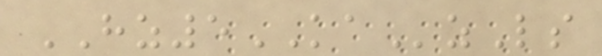HZ5KAzLs
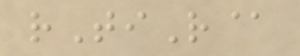rTiR@
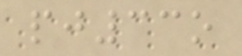pj33o
